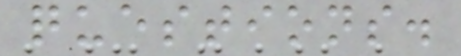questions.
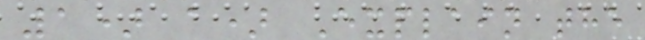1) a) Explain the
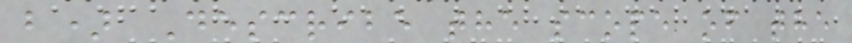b) Describe the scope of the
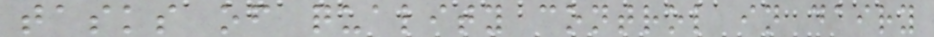tasks of quality control in dairy
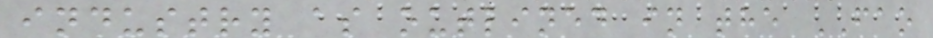industry as outlined in the FAO
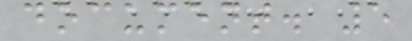document. 5
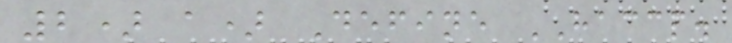2) a) Define HACCP.
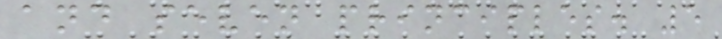and seven principles. 5
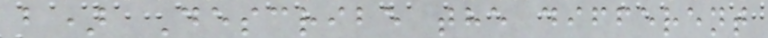b) Describe the different
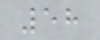58
